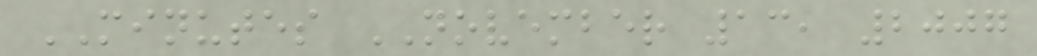MINUTES NOVEMBER 13, 2007
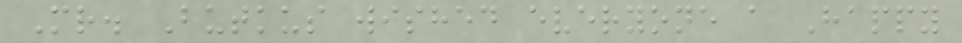Mr. Butkus wished everyone a Happy
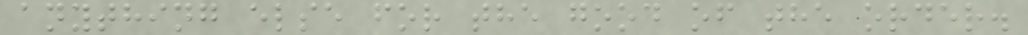anything else for the good of the order.
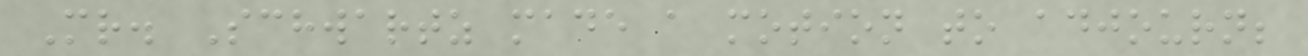Mr. Schwartz made a motion to adjourn;
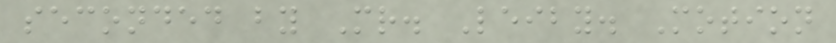seconded by Mr. Leiby. Motion
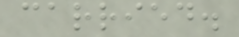carried.
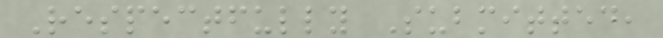Respectfully Submitted,
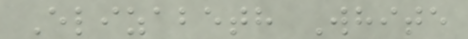Elizabeth White
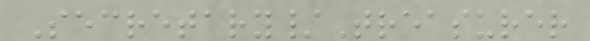Secretary/Treasurer
